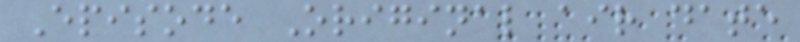Episode Original air date
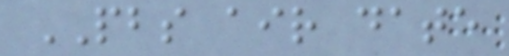PBS air date
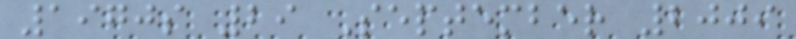1970s 29 September 2009
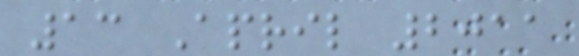13 April 2011
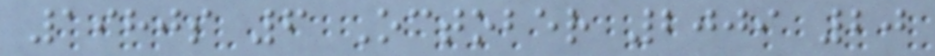1980s 6 October 2009 20
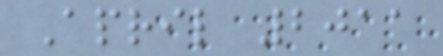April 2011
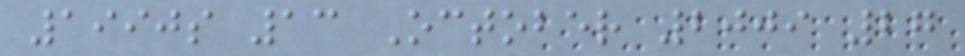1990s 13 October 2009 27
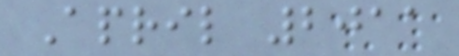April 2011
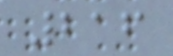216
